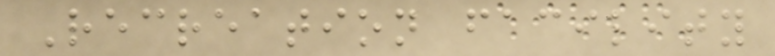Recreation facility
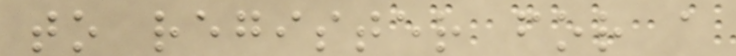to register for a
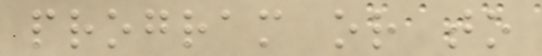program or to
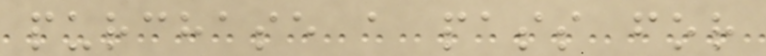purchase a pass for
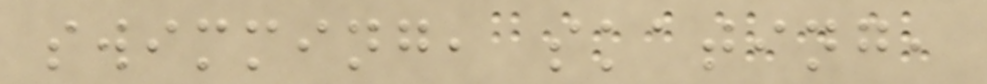swimming, skating,
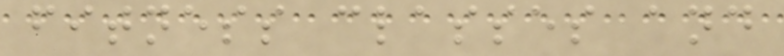fitness classes and
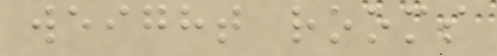weight rooms
